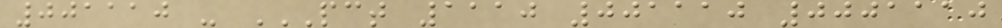001110 - PCT 1110 001110 0001110
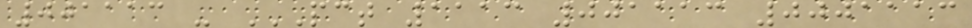001113 - PCT 1113 001113 0001113
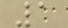1
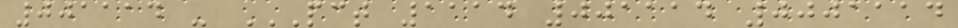001114 - PCT 1114 001114 0001114
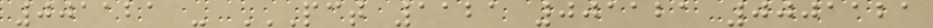001121 - PCT 1121 001121 0001121
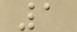1
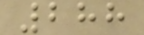288
